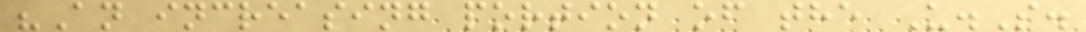"An increasing portion of the U.S.
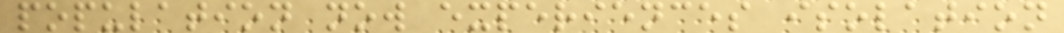population now experiences isolation
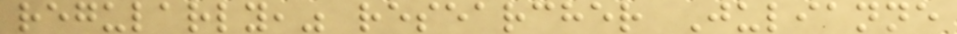regularly," researcher Julianne
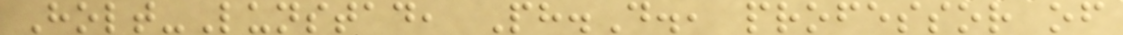Holt-Lunstad, Ph.D., professor of
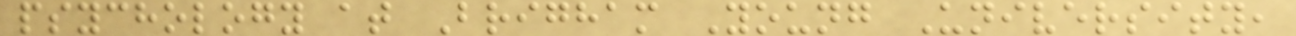psychology at Brigham Young University,
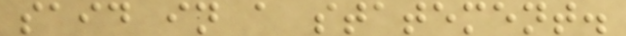said in a statement.
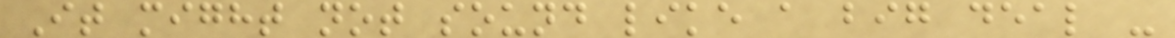It might not sound like a big deal -
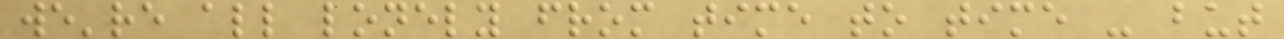we're all lonely from time to time - but
